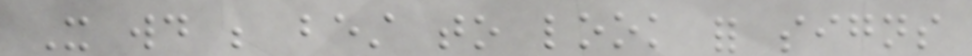It would be best to look for signs
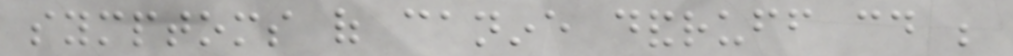symptoms of canine dandruff could be
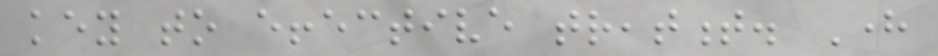key to effective treatment. Here
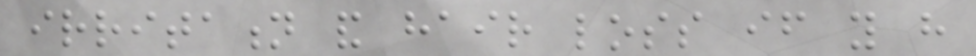irritation and hair loss if you have
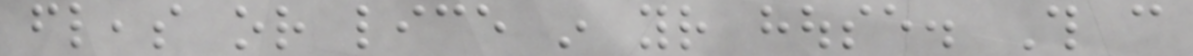fleas or lice in your house. This can
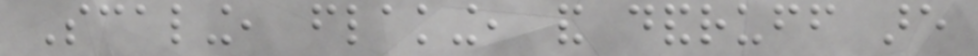Scaling, flaking, and dandruff are
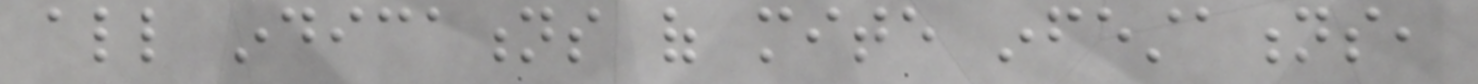all indications of mite infestations,
